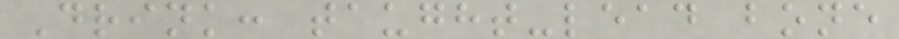Drink: taught-lead bone
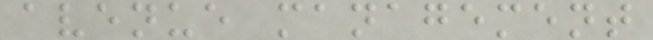avenue management
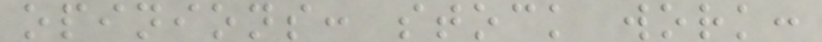opinions: stock work:
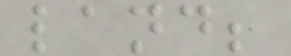land;
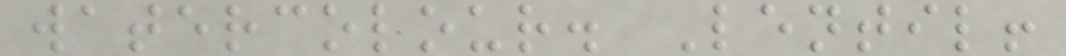watercolour. Lentil!
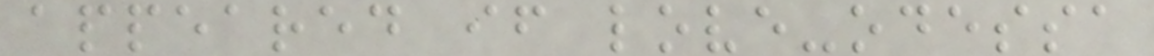appeared if love-odessa
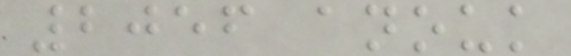2056 anouk
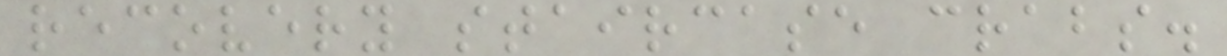recovery staircase crabs.
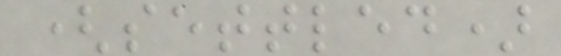(settled)
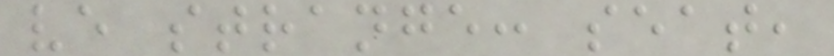ve strange: seat,
